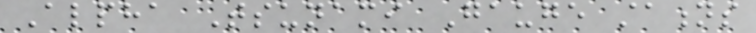Alpha Tsunami Gauge stations
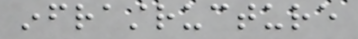infrastructure
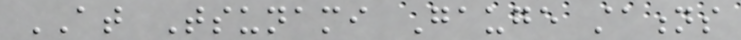AT Tsunami Gauge stations
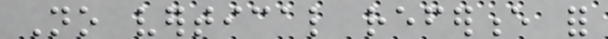No vertical reference for
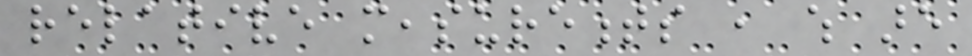relative measurements , which are
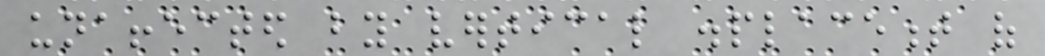unaffected by vertical displacement of
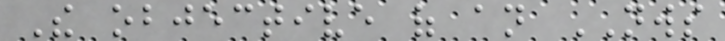The objective of an NWS
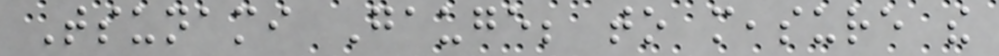Tsunami Gauge; to measure the
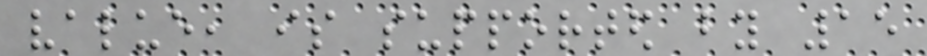value, is supported by 15
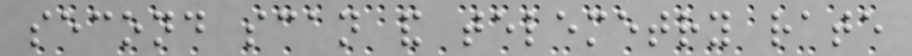second scan and telemetry rate
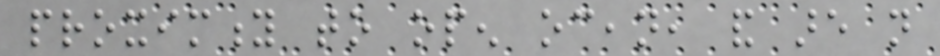proximity to open ocean, and are not
